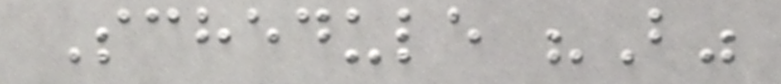Schedule "B"
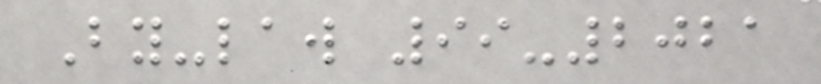By-law 99-2021
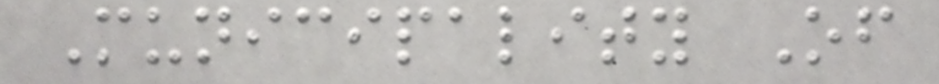Municipality Of
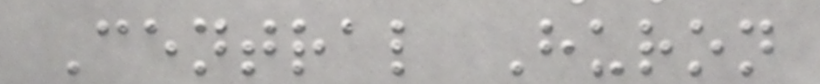Central Huron
